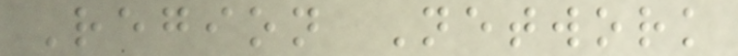Region Network
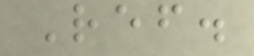Ref.
